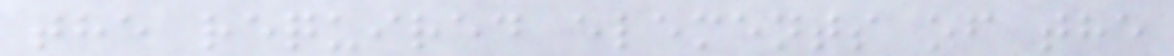the required elements of the
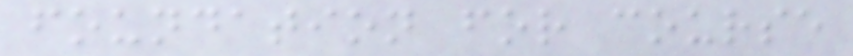foundation for course
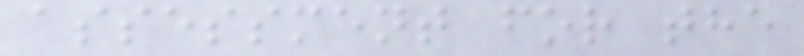assessment for the
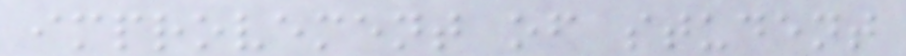improvement of student
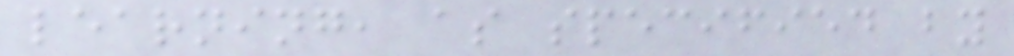learning, as specified by
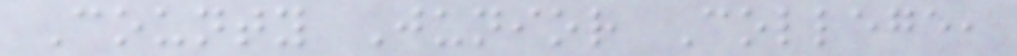County Junior College,
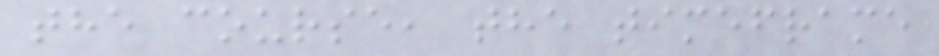the course, the timeframe
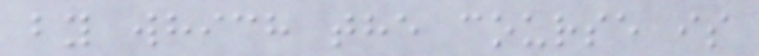by which the course is
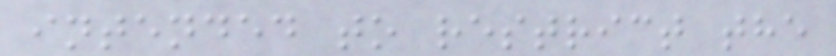intended to restrict the
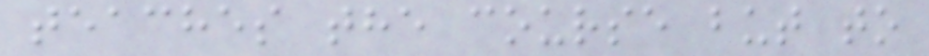teaches the course but to
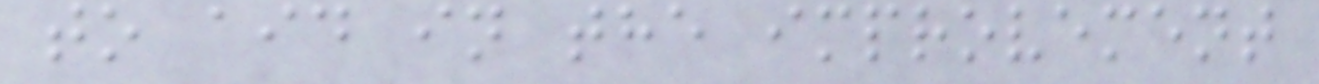to aid in the improvement
